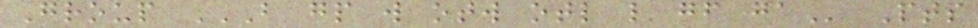Group B GP W OTW OTL L GF GA Pts
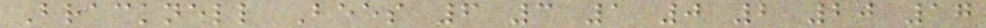Bracknell Bees 6 3 1 0 2 20 17
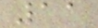11
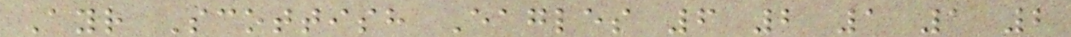Ayr Scottish Eagles 6 2 1 1 2
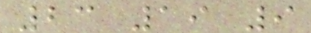23 19 9
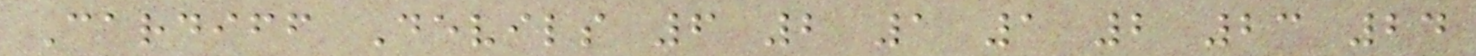Cardiff Devils 6 2 1 1 2 23 24
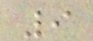9
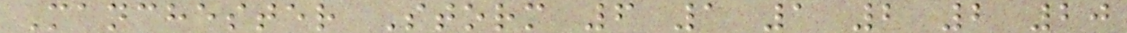Manchester Storm 6 1 1 2 2 20
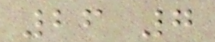26 7
